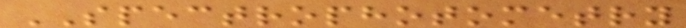SPECTROPHOTOMETRY
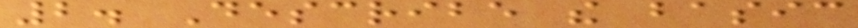2. Describe the basic
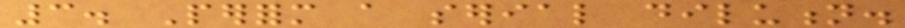3. Perform a serial dilution.
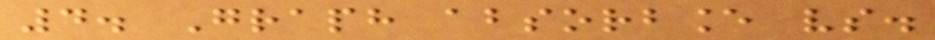4. Graph absorbance vs.
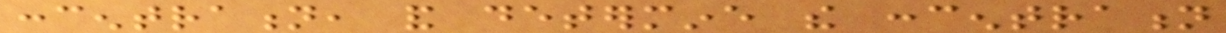concentration, and determine the concentration
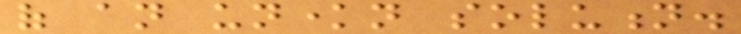of an unknown solution.
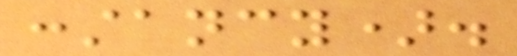constancy).
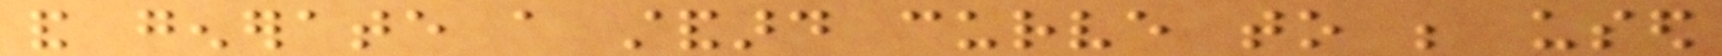and generate a standard curve to be used
